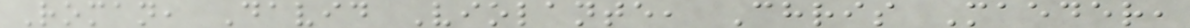Roman, David Violante, Chris Maeder,
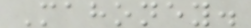Mahoney.
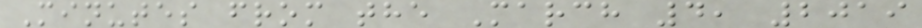Minutes from the March 4, 2019
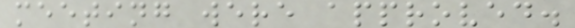meeting were approved.
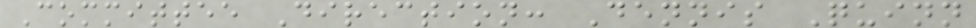Committee Direction: Dennis Quinn
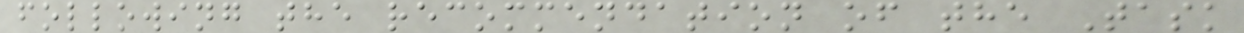following the recommendation of the Task
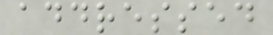addressed
